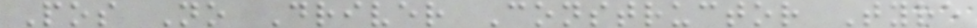Pos No Driver Constructor Tyre
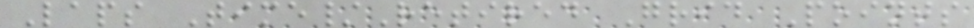Laps Time/Retired Grid Points
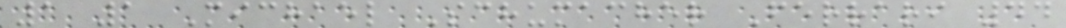1 1 Michael Schumacher Ferrari 44
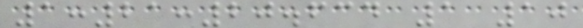1:21:20.634 1 10
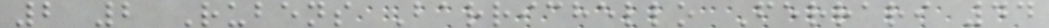2 2 Rubens Barrichello Ferrari 44
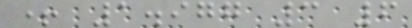+ 1.977 3 6
